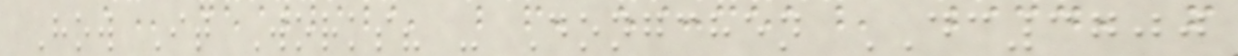How It Works? - Dongchen DC3700
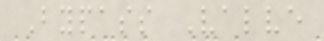Bypass Valve
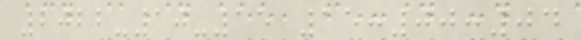2022-10-15 15:00:04
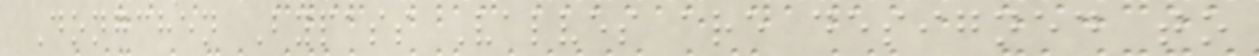Dongchen Bypass Valves are designed to
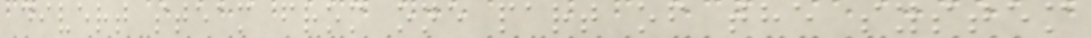divert steam from one part of the system
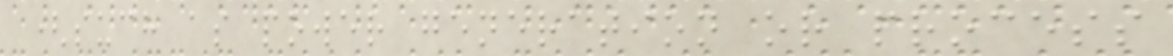(such as power generation or process
